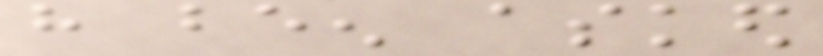have been asked
